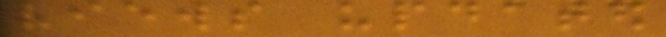views updated
